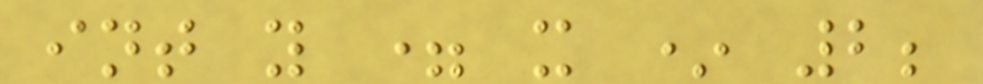int y = x * 2;
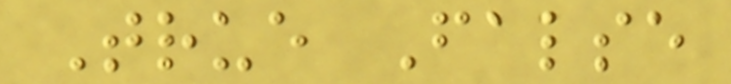True False
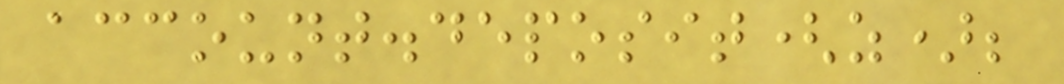account.deposit(z);
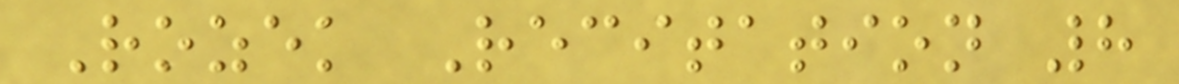Rozek Recitation 8
